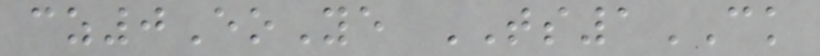cz0EoYe TS1CK
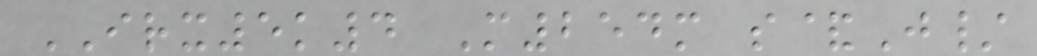IRX5k4 M254m s&J/
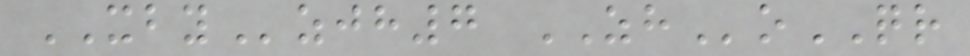XBYzjh7 ZHoQR
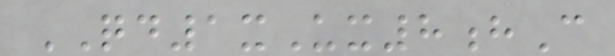QD1xUx8hC
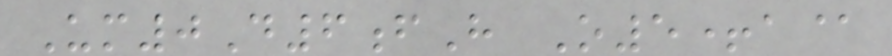Um0D6fH O5+a@
